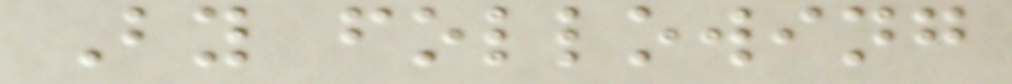By following
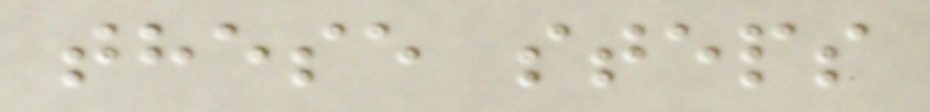these steps
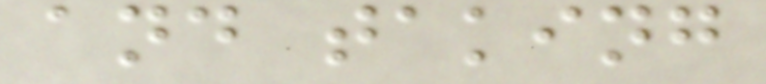and taking
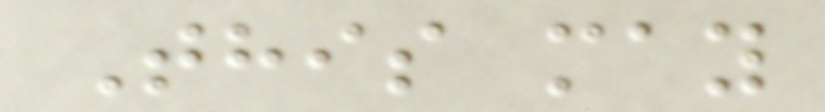This may
